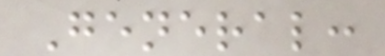General:
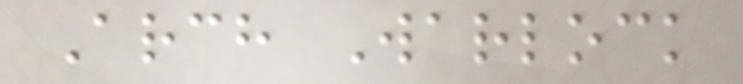Arch Warlock
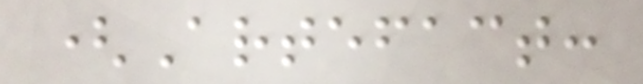(Artefact:
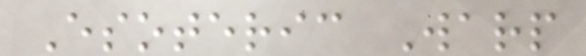Esoteric Warp
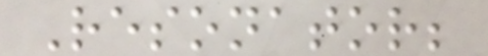Resonator;
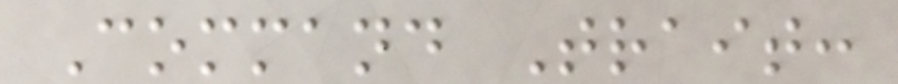Command Trait:
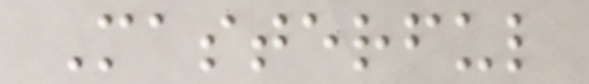Masterful
